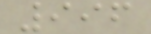996
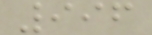996
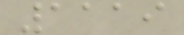1119
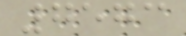7573
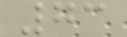73
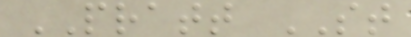PRATT ST
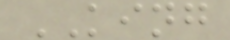KING
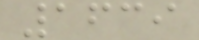1639
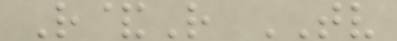R&R TV
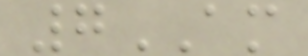7AM
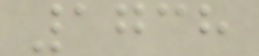1738
